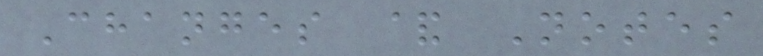Changes & Notes
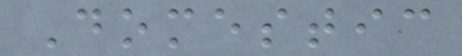Domestic
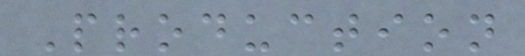Production
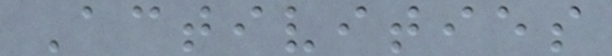Activities
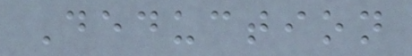Deduction
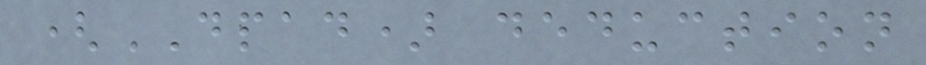(DPAD) deduction
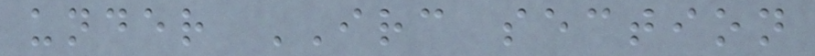under IRC section
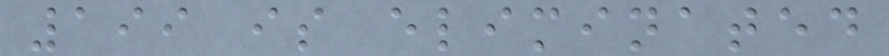199 is eliminated
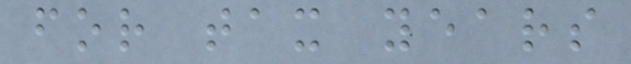for tax years
